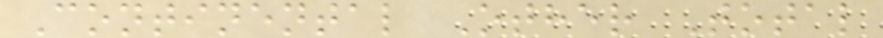Continental Other Total
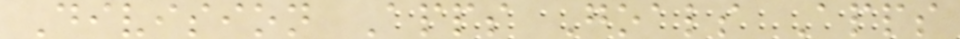Division Apps Goals Apps
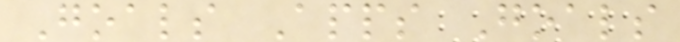Goals Apps Goals
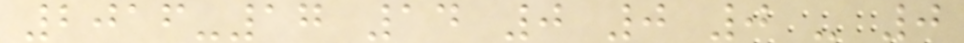2016-17 14 0 0 0 - 0
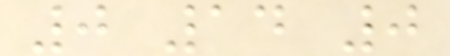0 14 0
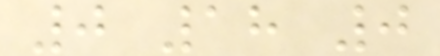0 18 0
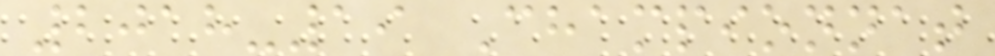2018-19 Championnat
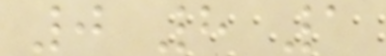0 8 1
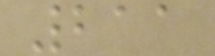211
